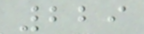229
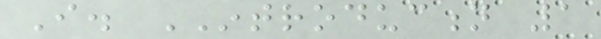I. INTRODUCTION 1
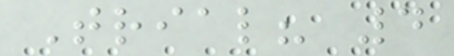Trial? 4
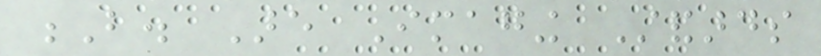B. Are Imaging Standards
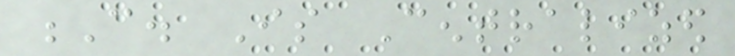C. Is Centralized
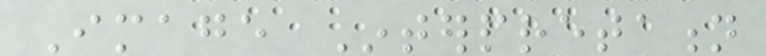Image Interpretation
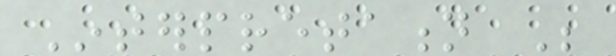Interpretation Be
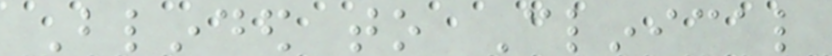Blinded to Clinical
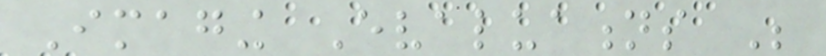Imaging Evaluations Be
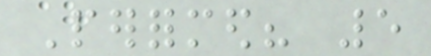Performed? 5
